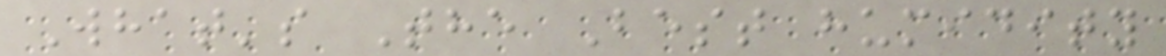What's The Best humidity
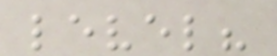level?
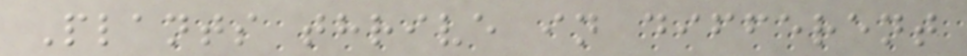Plants thrive in different
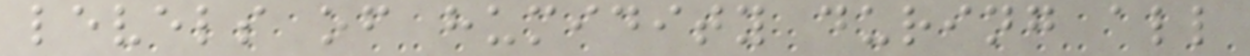levels of humidity during all
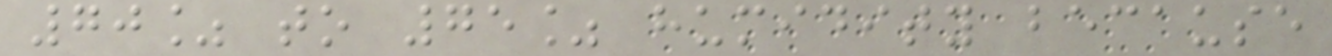70% to 75% humidity because
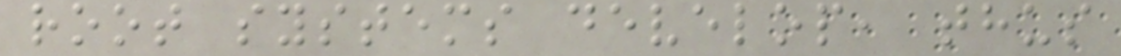root systems develop, thus
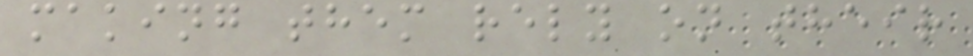making them rely on their
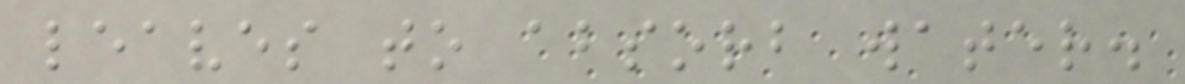leaves to absorb water.
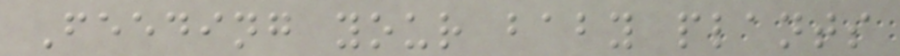Feeding your baby plants
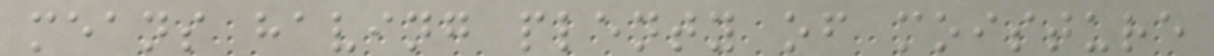means having plenty of moisture
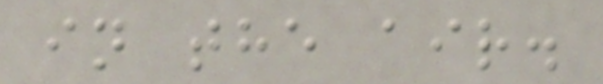in the air.
